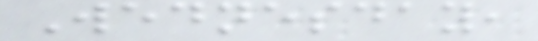Wednesday,
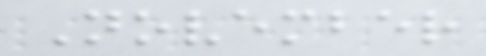November
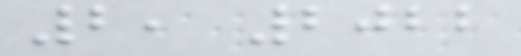2, 2022
